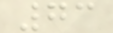73
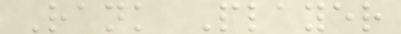Rank Player
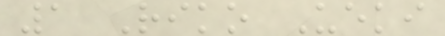1 Riko Ueki
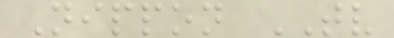Nippon TV
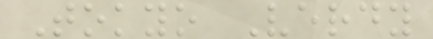Tokyo Verdy
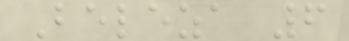Beleza 6
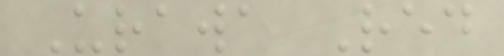Urawa Red
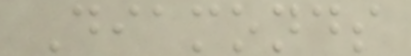Diamonds
